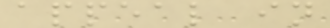appeal in
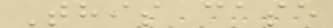This case
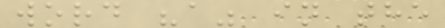word "a" in the
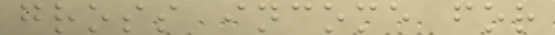gross income for
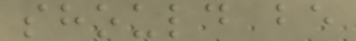should be
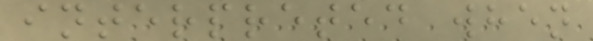interpreted when
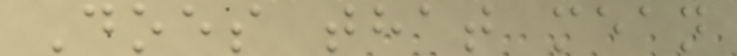Does that mean
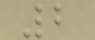2
